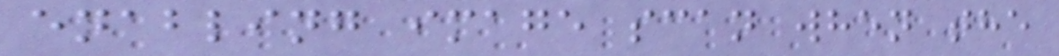enabling image scan when the
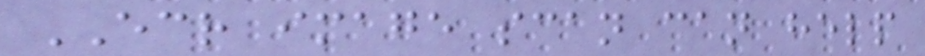ECR image scan can help
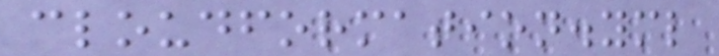cloudformation.yml
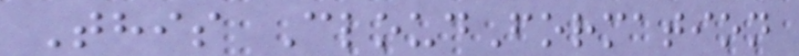This CloudFormation
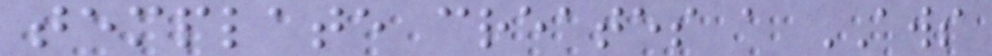template creates a AWS
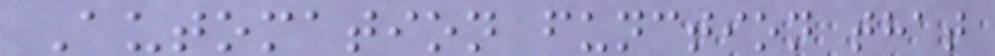Automation function that
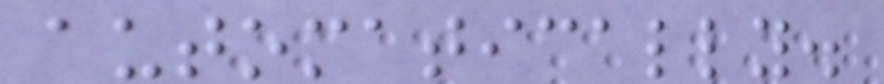automatically.
